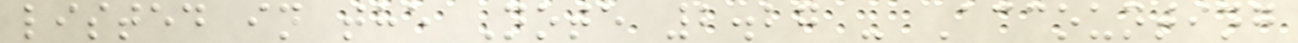listed in the Note 2.27 - Accounting
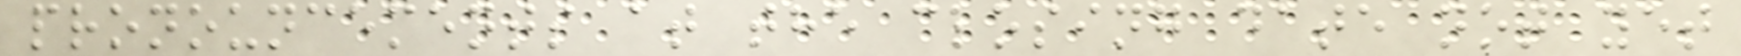pronouncements at the closing date not yet
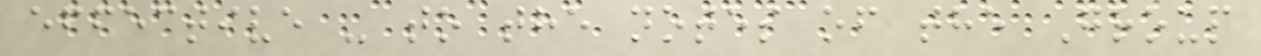effective - to the notes of the Group
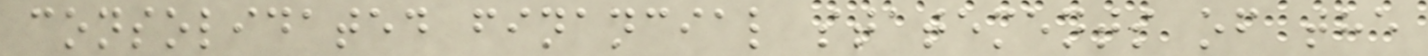consolidated financial statements of the
